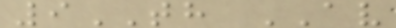9TH AV
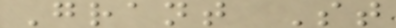Grant St
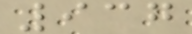937
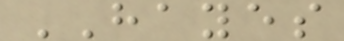HAYES
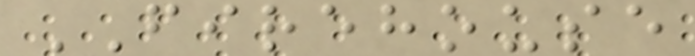FIREHOUSE
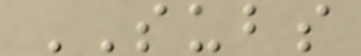SUBS
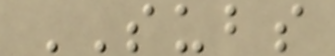SUBS
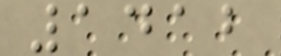1412
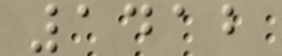1412
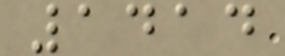1414
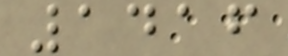1416
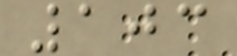103
